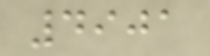4901
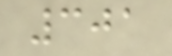301
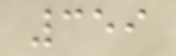359
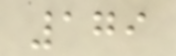179
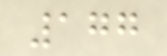177
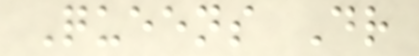Queens Dr
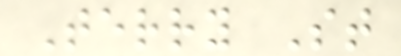Terry St
